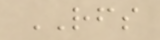RFS
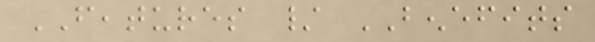FEATURES / BENEFITS
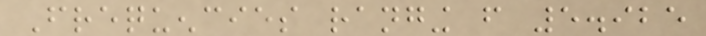Frequencies ranging from 5.925
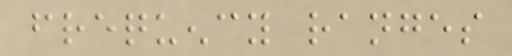frequency ranges
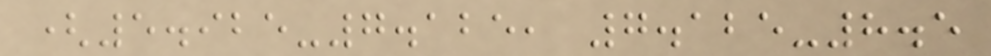(5.925-7.125, 7.125-8.5
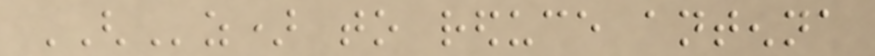GHz) to reduce antenna
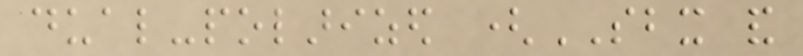dual-polarized (SBX and
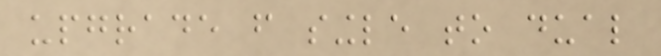upgrade from single to dual
